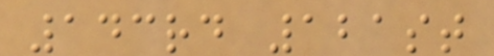143rd 121st
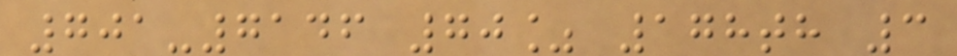701-7146 70% 178th 3
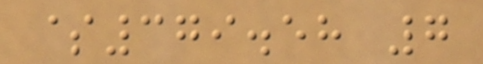$379.58 7
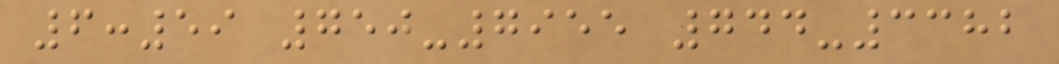6:59 750-7955 744-3382
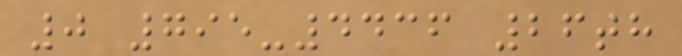0 795-4436 26th
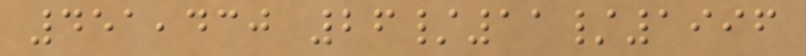451,430 26/11/1996
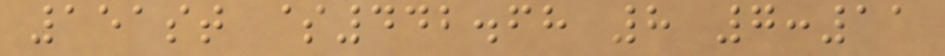151st $442.68 8 7:11
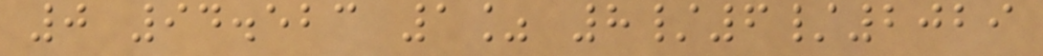0 94.523 1% 8/6/2029
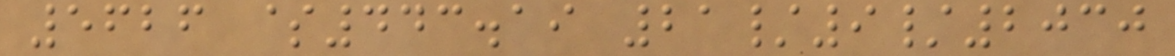5626 $443.19 21/9/2030
